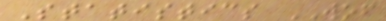Statistics WOF
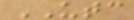UTC
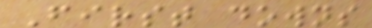First downs
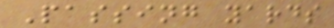Passing yards
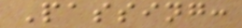Passing:
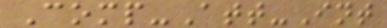Comp-Att-Int
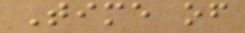Time of
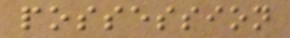possession
